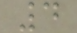4
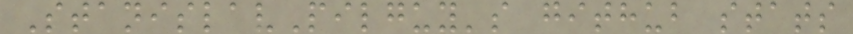StanislavPilguy's github stats
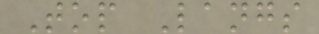Top Langs
